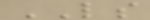LS
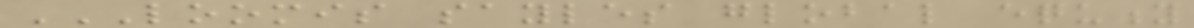LOOMIS SAYLES GLOBAL EQUITY
